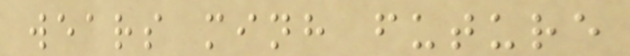wears minh future
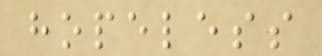hopeless
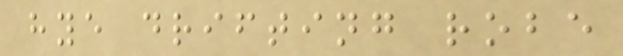hye drifting robe
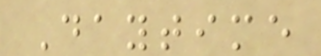Daytime
